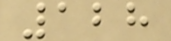128
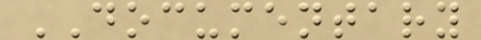DOCUMENTARY
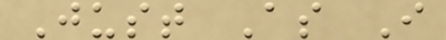Just As I
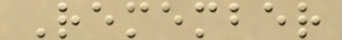Remember
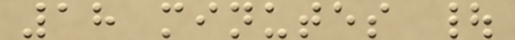18 minutes |
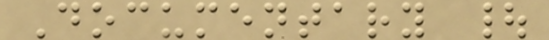Documentary |
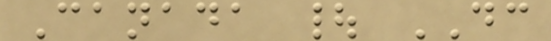Canada | DC
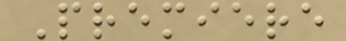Premiere
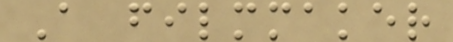A filmmaker
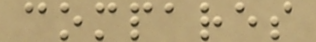compares
